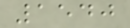1540
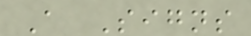A Signs
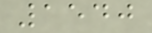1540
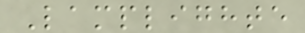Lamplighte
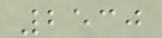2530
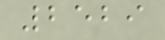2529
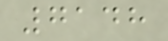7148
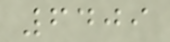6409
